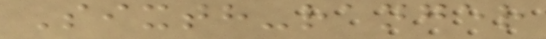Sixth-ranger
